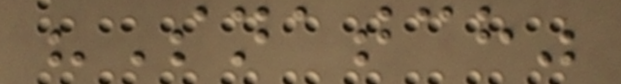"Snatch"
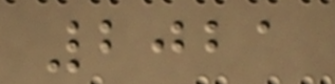2021
